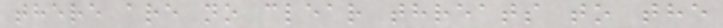there are no clear threats to the
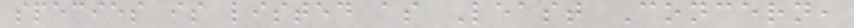species is listed as Least Concern,
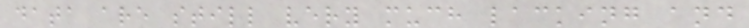data are still very much lacking and
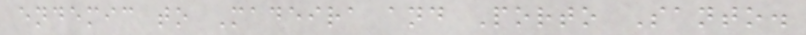endemic to Madeira and Porto Santo.
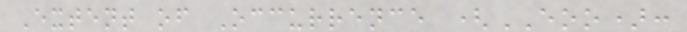Extent of Occurrence (EOO):
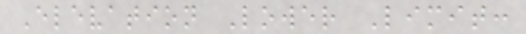Elevation Lower Limit:
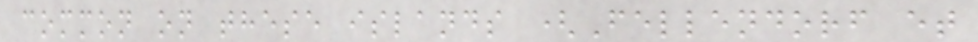common on these islands (Fellendorf et
